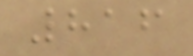816
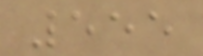555
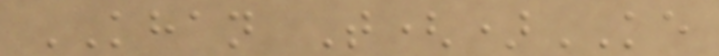KHAN T()KE
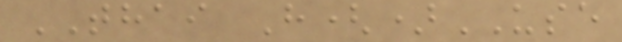THAI H()USE
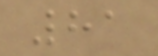81
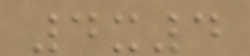4x4
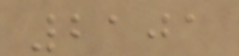2101
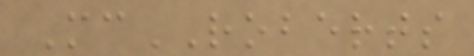McROBERTS
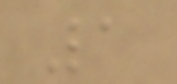1
